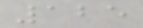125
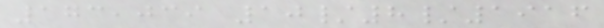173,039 10/8/1916
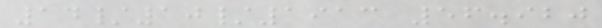14/10/1913 56.920
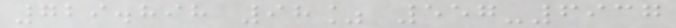729.898 98% 557-6937
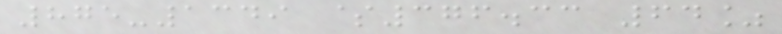875-1349 $376.33 64%
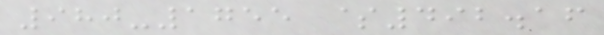980-1755 $492.16
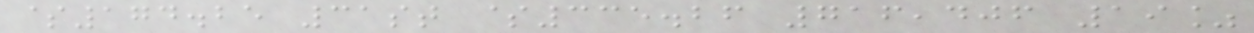$174.25 31st $335.26 716,406 19%
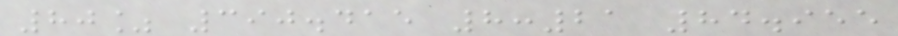80% 390.415 8:21 84.955
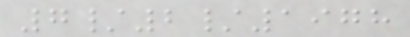7/2/1978
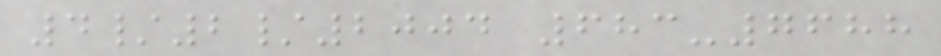4/2/2004 683-7688
